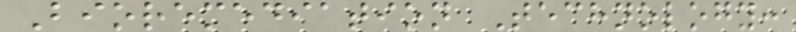Bioremediation Technology:
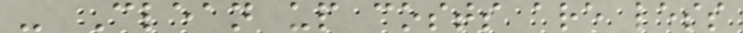- Clean up costs are less
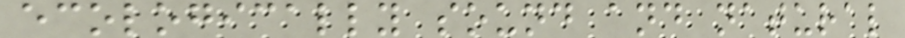ecologically sound and natural
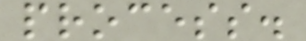process.
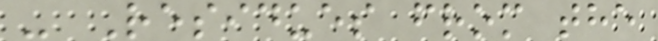- Residues from the
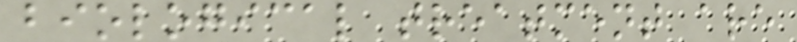biological treatment are
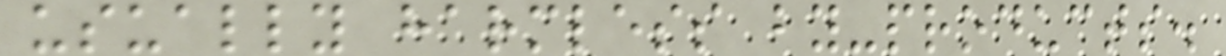usually harmless by-products.
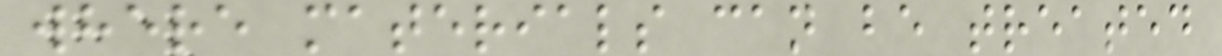where materials can be treated
